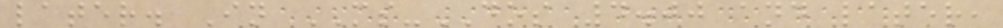later. In MS-DOS 4.00 and later,
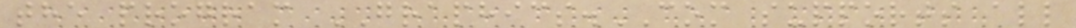the program GRAPHICS.COM supports all
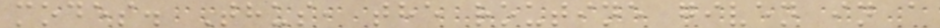modes. Thus, the routine given in a
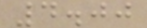4.00
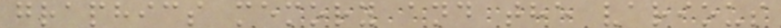graphics memory and the various
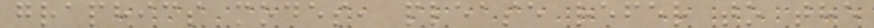graphics modes, please refer to the
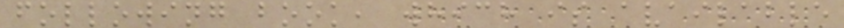following book, which is available
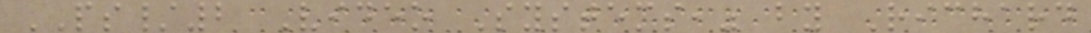PS/2 Video Systems," by Richard
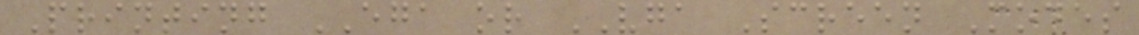Printing EGA or VGA Screen Modes
